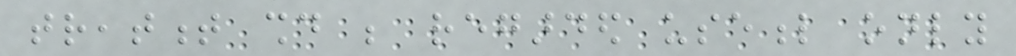treatment should be regarded useful only
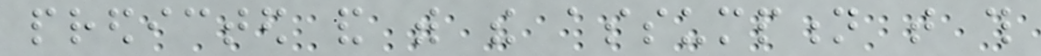predicted and with the assumption that this
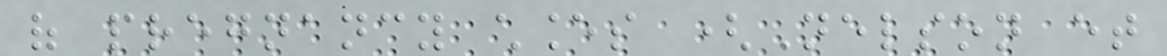of pregnancy chances (Nelson et
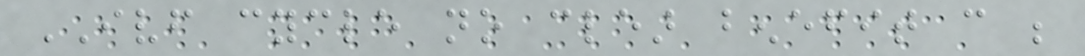IVF cycle no clear benefit can be
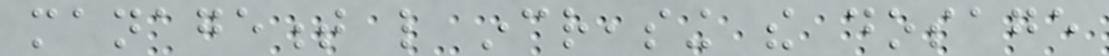management like increasing the dosage
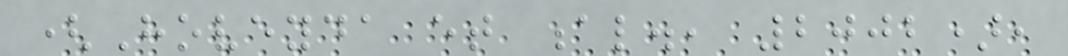(Hoveyda et al., 2002),
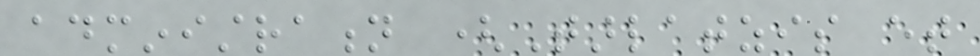administration (Tarlatzis et
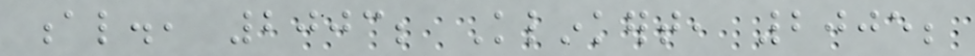al., 2003; Klinkert, 2005;
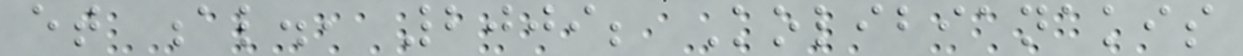et al., 2009; Kolibianakis
